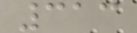313
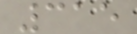315
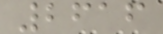2616
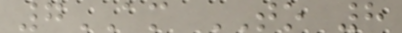7AM TO 8
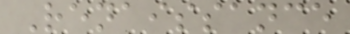Renaissance
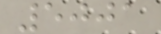5001
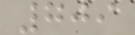709
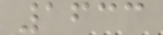1633
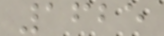1625
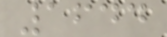1644
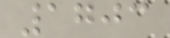1703
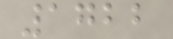1722
